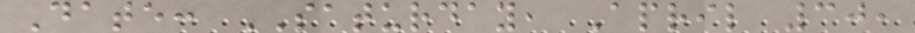Date: SATURDAY, April 30,
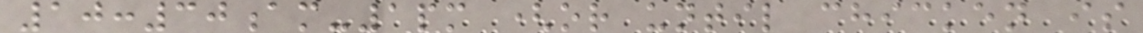10:30am-1pm (or until chicken is
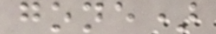gone)
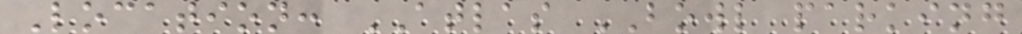Location: ATLAS BOWL parking
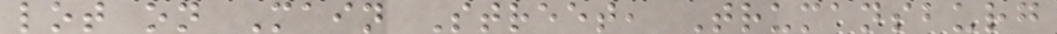lot on Main Street, Trumansburg
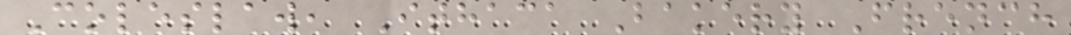Coleslaw, Ithaca Bakery French
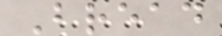Bread
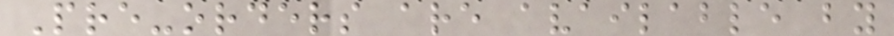Pre-orders are available by
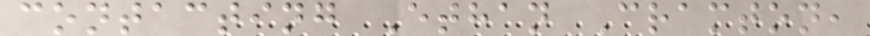contacting Ethan Cramton,
